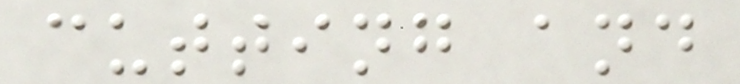cutting and
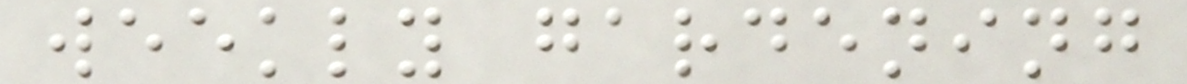weekly gardening
